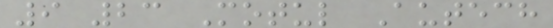9 23 Motul Autech
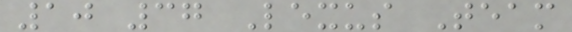10 37 Lexus Team
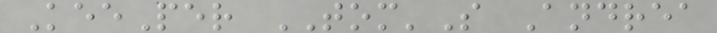KeePer TOM'S Andrea
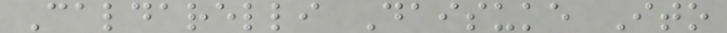Caldarelli Daisuke Ito
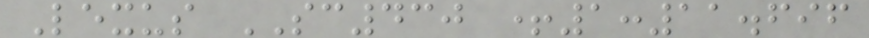Lexus SC430 +1:11.696
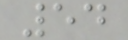54
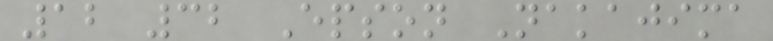12 32 Epson Nakajima
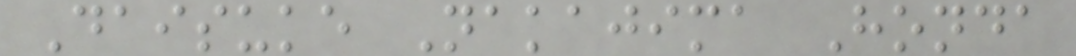Daisuke Nakajima Honda
